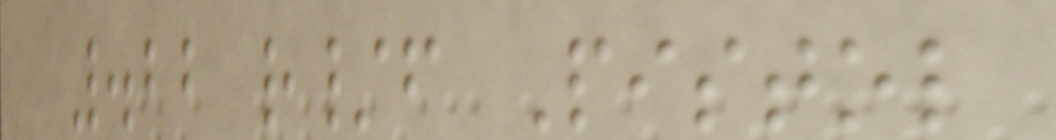.22 r/f Pistol
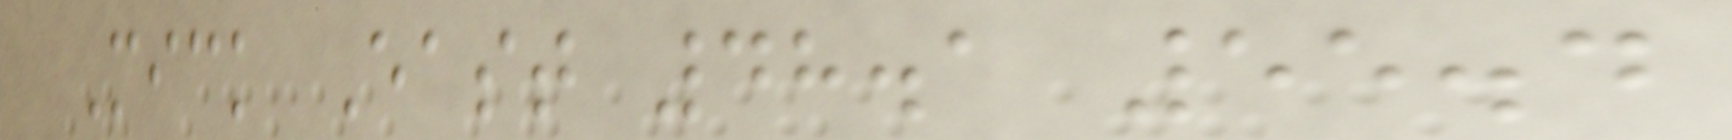Mick East 48.1 55.4
